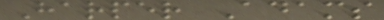Harper Adams
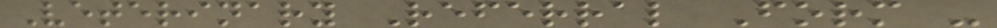Veterinary Referral Form -
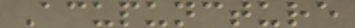Acupuncture
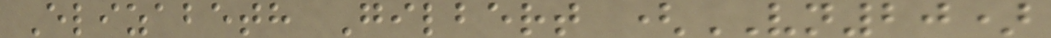Elizabeth Gilbert (VN20)
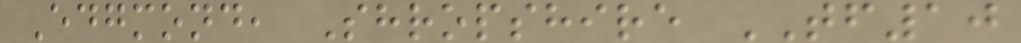Edgmond, Shropshire TF10
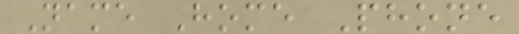Name Home Phone
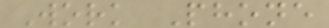Work Phone
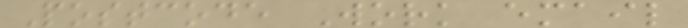Postcode Work email
